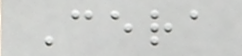Cera
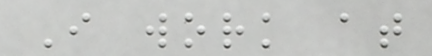I work at
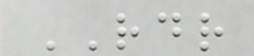RDR
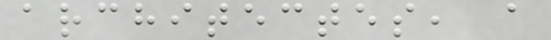architectes, a
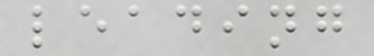leading
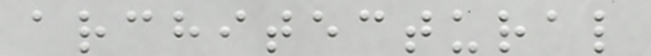architectural
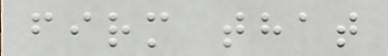firm that
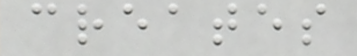creates
